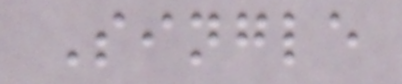Single
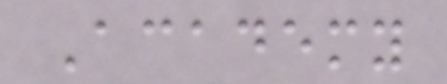Academy
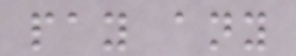pay any
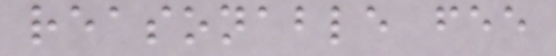reasonable fee
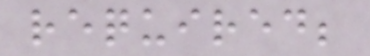required;
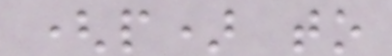(p) to
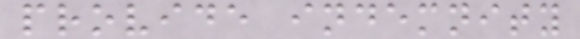provide indemnity
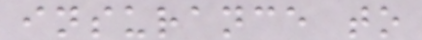insurance to
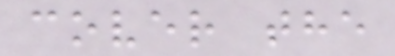cover the
